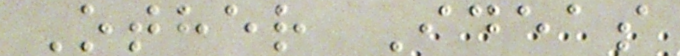Other Ideas
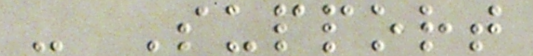- Support
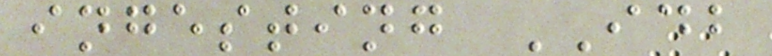ingesting IDB
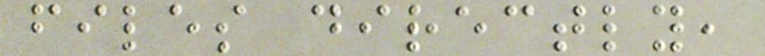files directly,
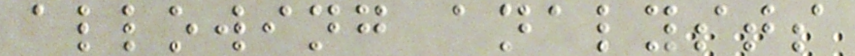allowing analysts
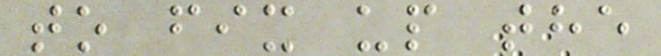to fix up the
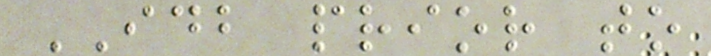IDB prior to
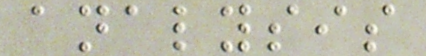analysis
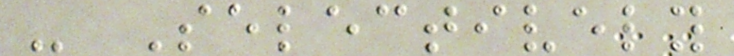- Selectively
